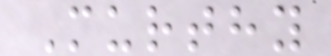Murthy
